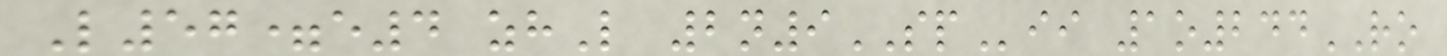L57=e4 zhL 2n9SPii 1o244RO
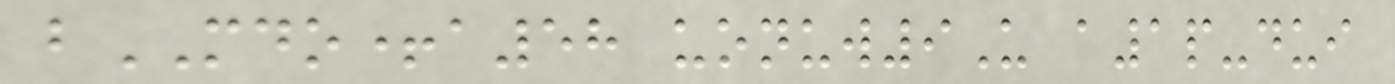bMDO+a58 uonuw9U a1p-dui
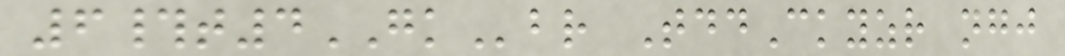6#t4GKbr TddCkyzr ngj
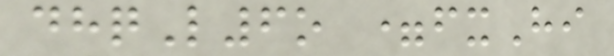dhqL6o =fxHi
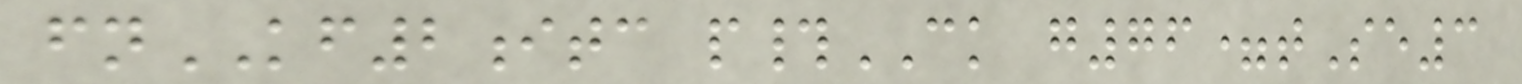fnKF2itc p#CK g76=tSe3
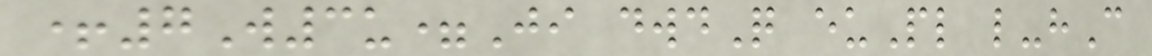+7W3u=Ji dwdQ euPl l-hC
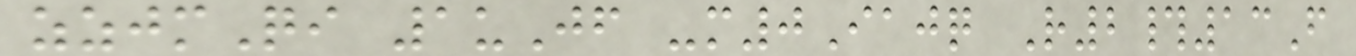zzjmQi 1uJf -m0Iajq R2#13F
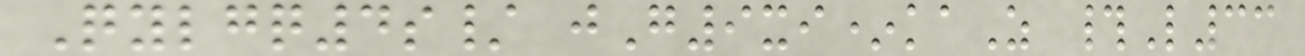Qylgq4s/ jG9xi*kaZ #L33
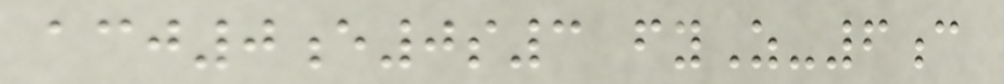acj0e0s3 fyZ-6c
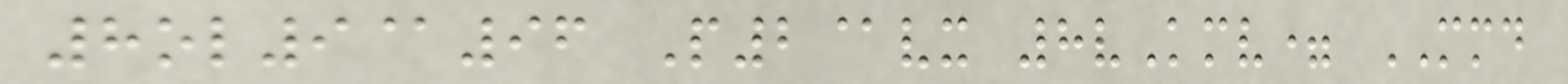8ol9@96 P2@vx 8vKmv= MMD
